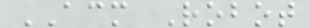ACM Robot
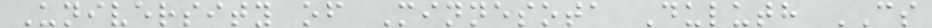University of Minnesota Duluth CS
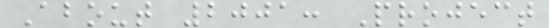About 2001: Project
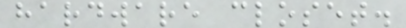hardware closet.
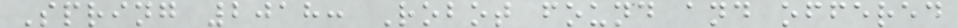Spring 2018: Robot found and offered
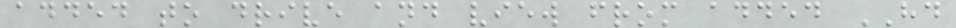added to drive and view from added HD
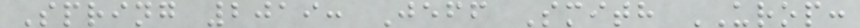Spring 2019: Jeff Smith UROP:
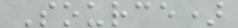Source)
